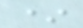*
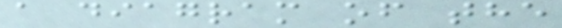a diagram of the
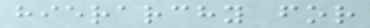hierarchy for
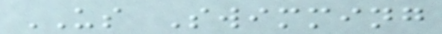US Swimming
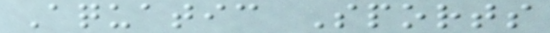Aquatic Sports
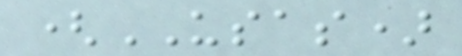(USAS)
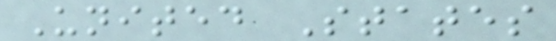United States
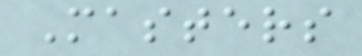Masters
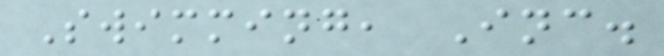Swimming, Inc.
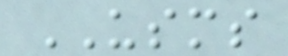USMS
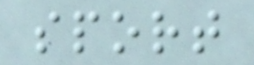sport
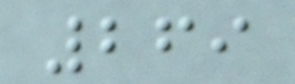269
